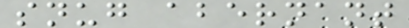snug abernant
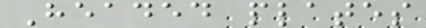Headed plates
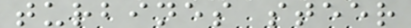turbines steer
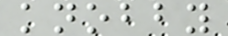knobby
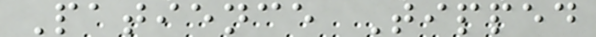Patience Tipped
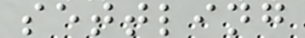settling
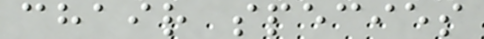chair species
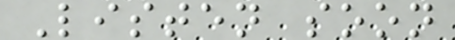Listen soon
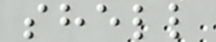shell
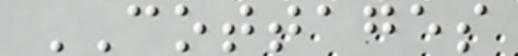COTTAGES
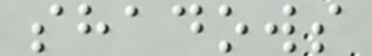shadows
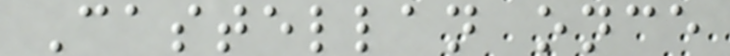Castellan once
